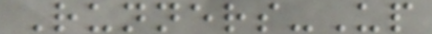Runners-Up
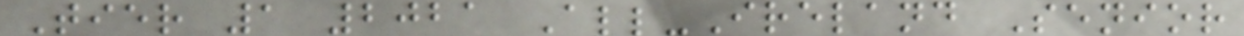Tier 1 2021 All-Ireland Senior
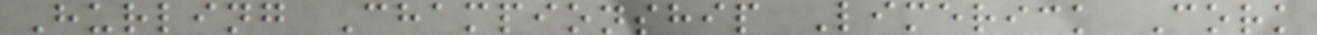Hurling Championship Limerick Cork
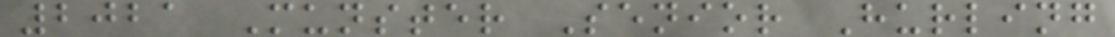2021 Munster Senior Hurling
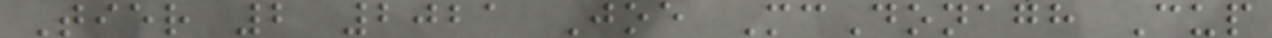Tier 2 2021 Joe McDonagh Cup
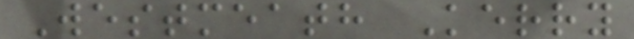Westmeath Kerry
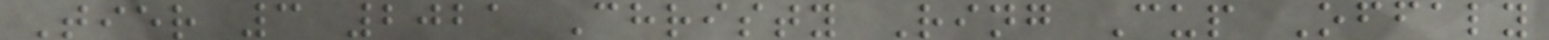Tier 3 2021 Christy Ring Cup Offaly
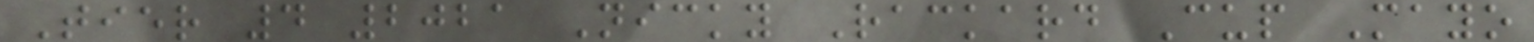Tier 4 2021 Nicky Rackard Cup Mayo
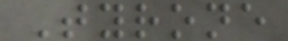Tyrone
